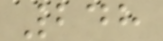248
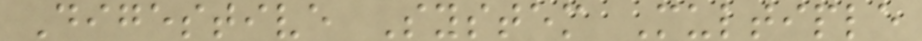Digestive System Multiple
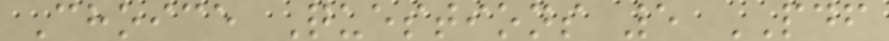Choice Questions 5 PDF
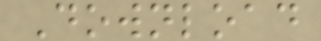Download
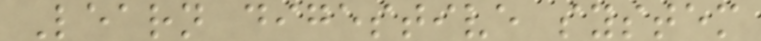Learn digestive system
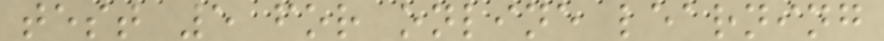test 5 for online learning
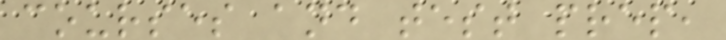courses and test prep,
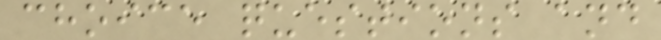choice questions and
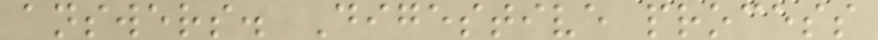answers. Digestive process
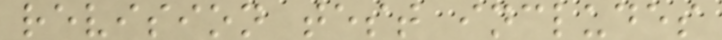revision test includes
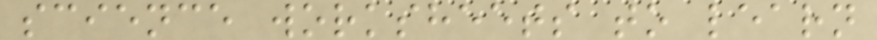science worksheets to learn
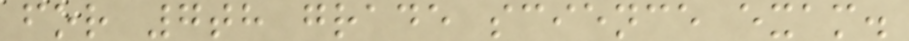for 7th grade science exam.
